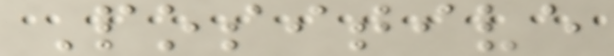Positive
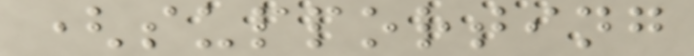(supporting
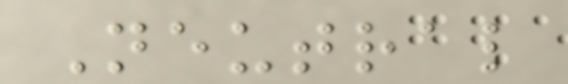Neutral
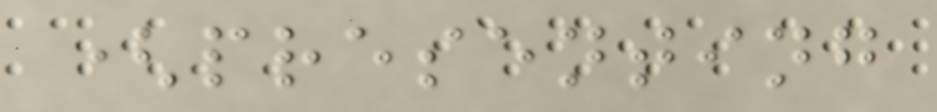(presenting
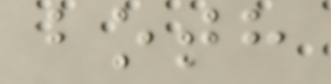both
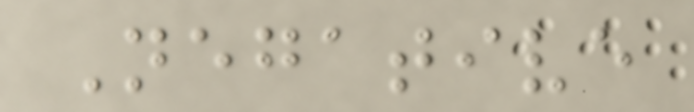Negative
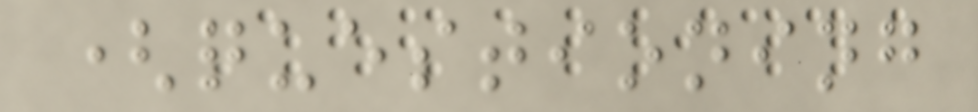(questioning
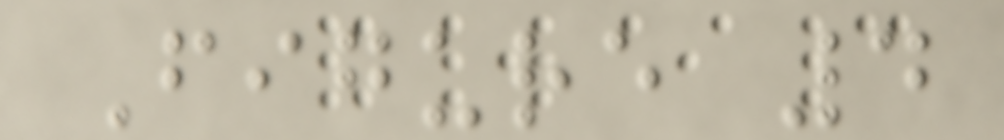Figure 4
